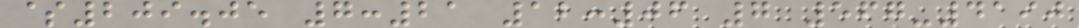$209.05 7:21 12:06 7 567-4190
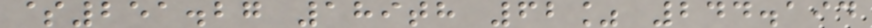$251.27 189th 62% 244.194
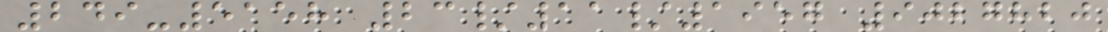249-5158 23/11/1957 9027820
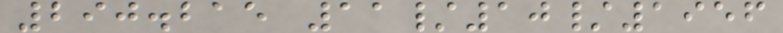290.215 11/10/1956
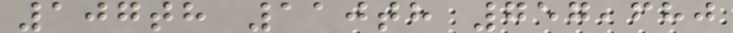107th 110th 757,680
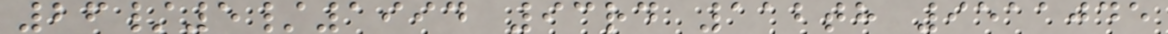26/5/1994 93rd 112th 9511045
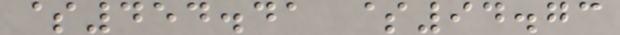$454.41 $94.73
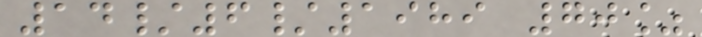14/6/1989 70%
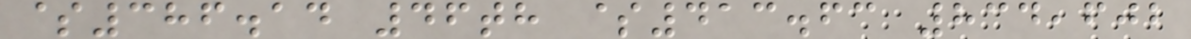$386.14 46th $413.63 834,602
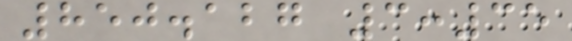850.127 3:35
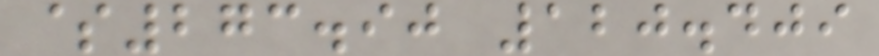$273.90 120.409
